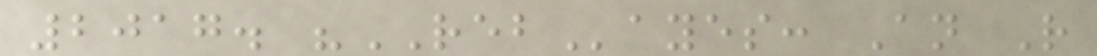2017. "REBayes: An R
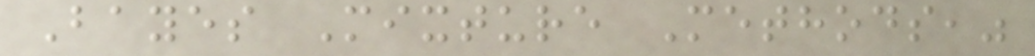Bayes Mixture Methods,"
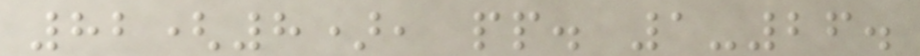82(8), pp. 1-26.
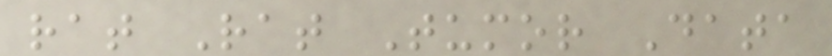rat Rat Tumor Data
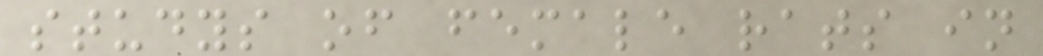studys of female rats in
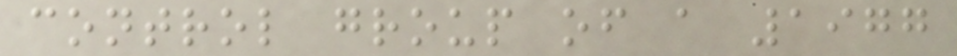control group of a 1977
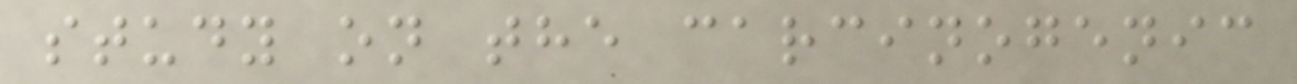study on the carcinogenic
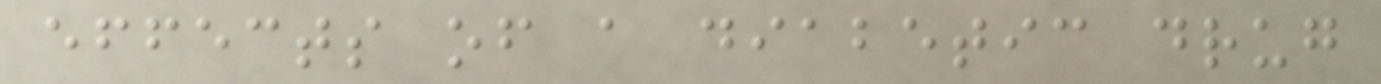effects of a diabetic drug
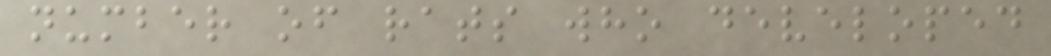number of rats who developed
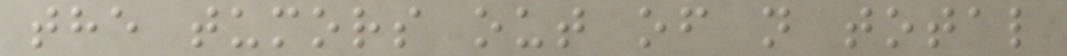the tumors out of n total
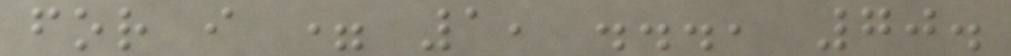for i = 1, ..., 70.
